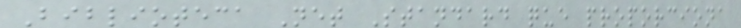Biblioteca Net Standard que proporciona
